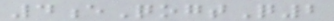4eQogtQ2
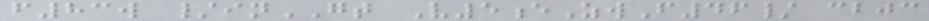f83w /inGT V5eZwF46/ cbjc
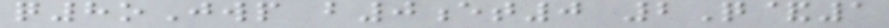q8oJwp b0et0 2Q&1
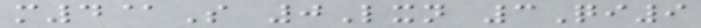m4@S 0Lxn 3Qi9
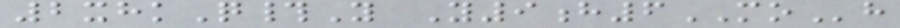2xhkQ#Y Y9h6MOh
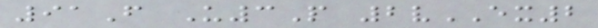91F U3P 2vEX2
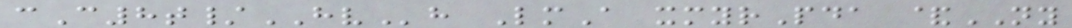cC8t/HVh LmA xmyrPda &NY
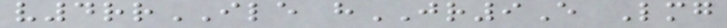v4rrILE hJR9E Lmg
